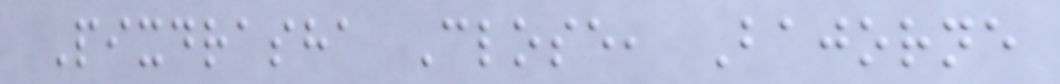Pixdrasha Close, Bajorne
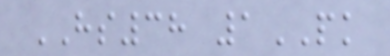HS38 1PK
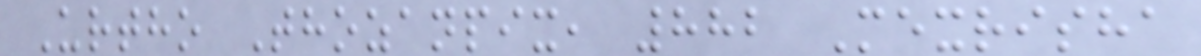Urtho Thozanpix, 882 Mexrisha
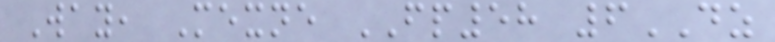Way, Mexne FP58 6DZ
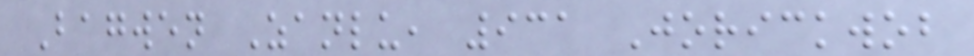Bagwen Zanlu, 931 Jorickwob
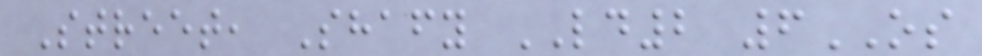Street, Shafy LD2 6OS
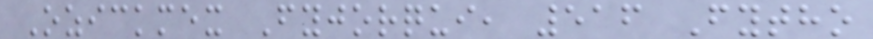Ozickmex Fyjorqui, 516 Fytho
